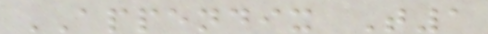APPENDIX T1
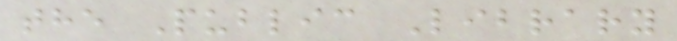the Public Library
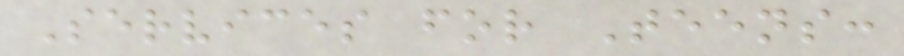Services for Teens:
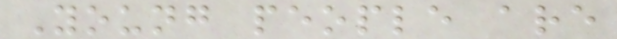Young people are
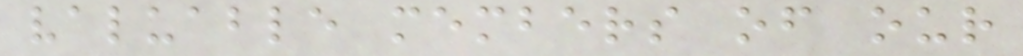valuable members of our
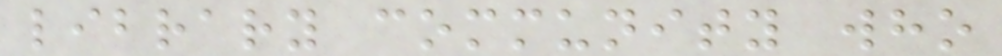library community who
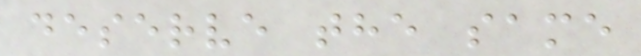deserve the same
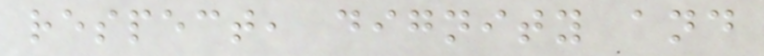respect, dignity and
